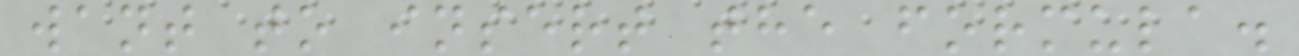want to insert the formula.
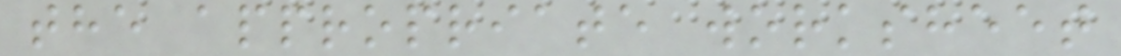the appropriate worksheet
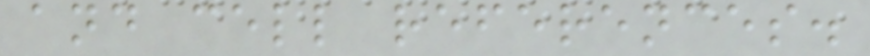and cell references.
